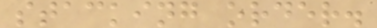stacking order.
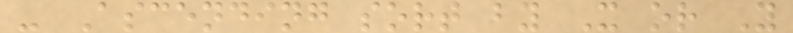- Ascending sort by X or Y
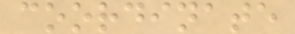coordinate
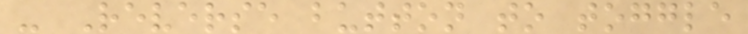- Reverse button to toggle
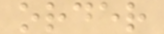order
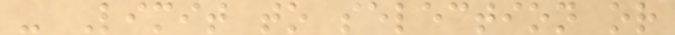- Limit to selection or
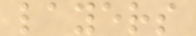layers
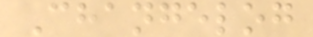Changelog
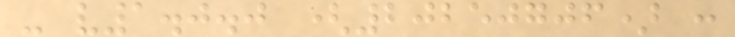- v1.0.0 (20250706) :
